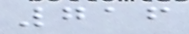716
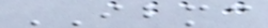IBMC
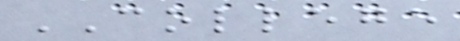COLLEGE
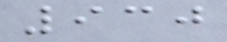930
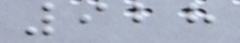928
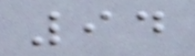94
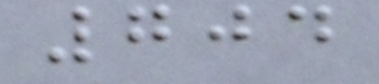704
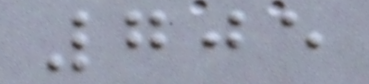705
